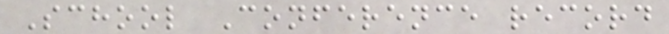School Conference record
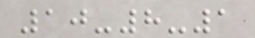10-8-1
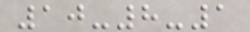10-8-1
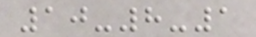10-8-1
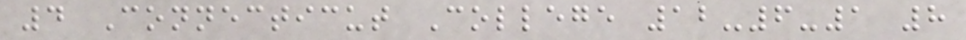4 Connecticut College 12-6-1 8
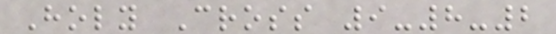Holy Cross 9-8-2
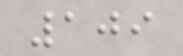109
